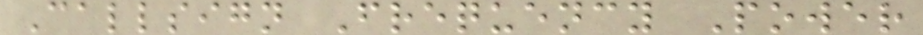Callsign Frequency Power
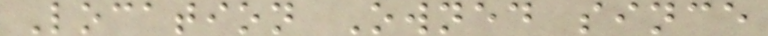Location Owned since
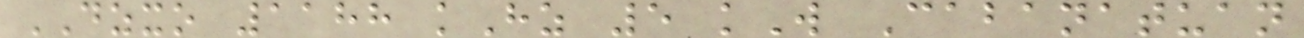DZXO 1188 kHz 5 kW Cabanatuan
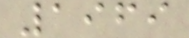1969
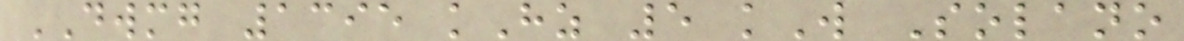DWMG 1395 kHz 5 kW Solano
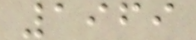1969
